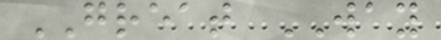GREAT WAY
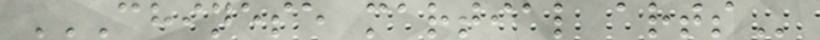CHINESE MARTIAL ARTS
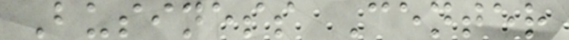Business Center
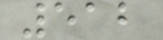512
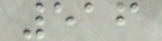516
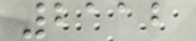2112
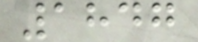1847
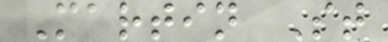Martin St
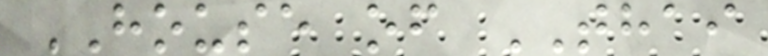HOUSE of THAI
